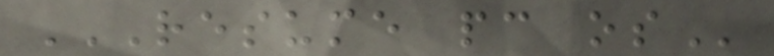RESUME PC OS
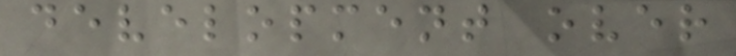development over
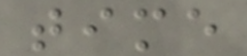time
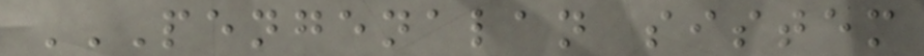PENGENALAN SISTEM
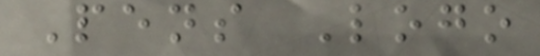Pens Logo
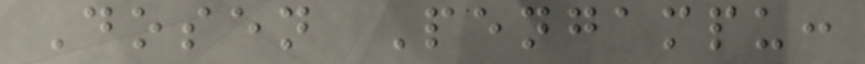Dosen Pengampu:
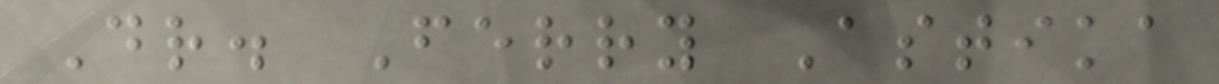Dr. Ferry Astika
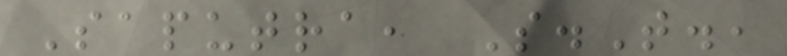Saputra, S.T.,
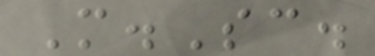M.Sc.
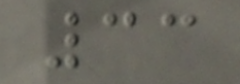33
